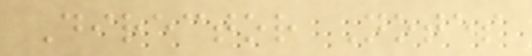Director Notes
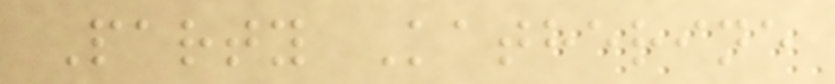Party Katherine
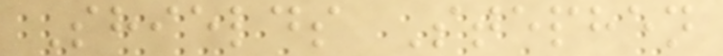Shields Stephen
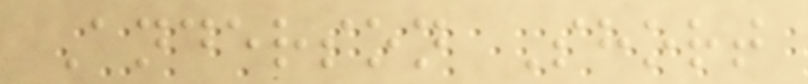Anderson Short
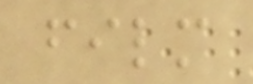film
